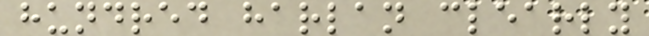hundred harlan clearly
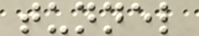tunnel
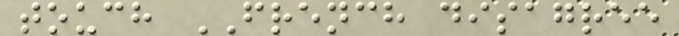touch FRENCH disagree
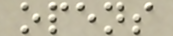opens
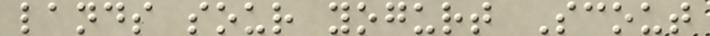lands sour yogurt Scout
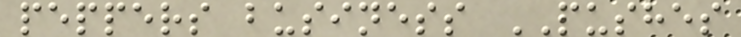peppers business PUSHES
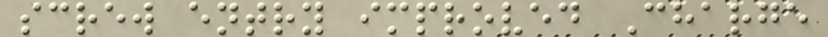screw entry improved Charge
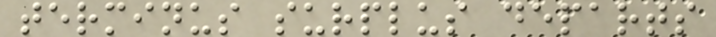terminus surplus departs
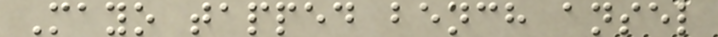Mayo tapped bench ansel
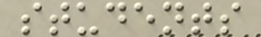students
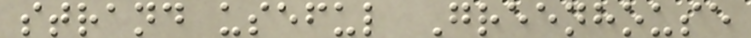strand useful Greenhouse
